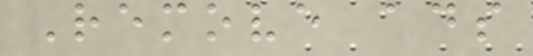Remove ads
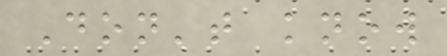Don't know
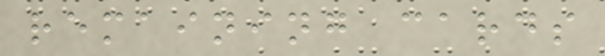remaining cards
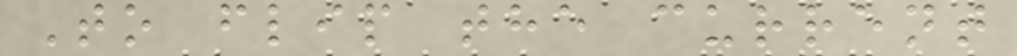To flip the current
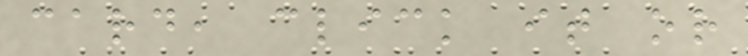card, click it or
